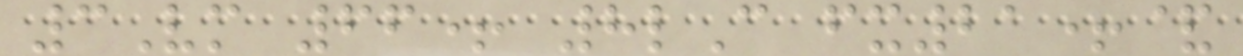3Vm 66+ 8lC fx21+&
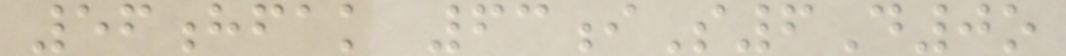56hfak 63iS6D0o
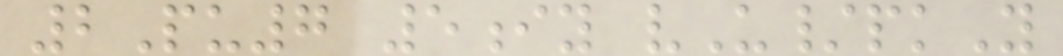2Pu7 5iy vU/pkY
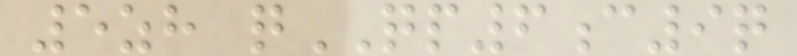5zh qQP6c9q
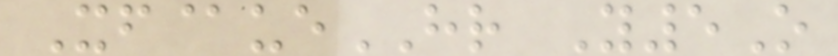Xf@ueHR Y5O
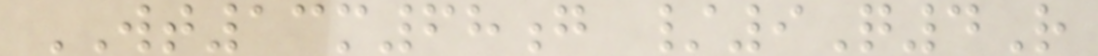WT13m68g /9Q4R
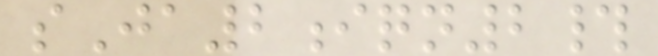sJa2iqn2#
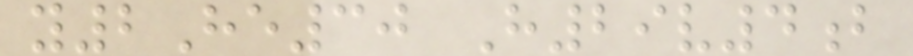y2He30 H29v4b
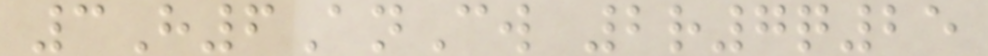3H6AnCw 2r7q25
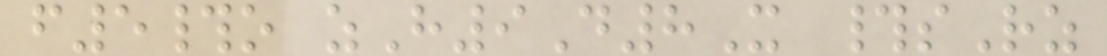f5#o zH9D8X #sRz
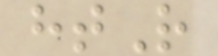htR
